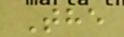The
